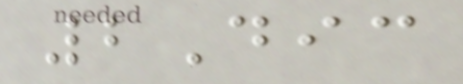2Dic
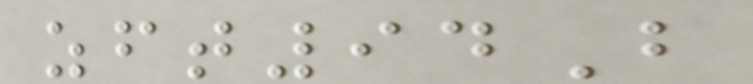zft94B
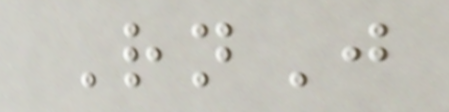RnJ
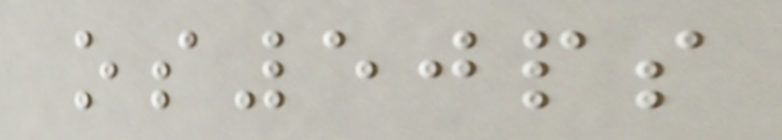os50ps
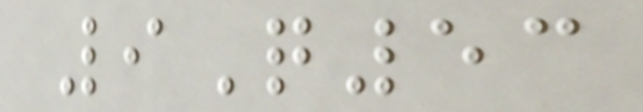9Q53
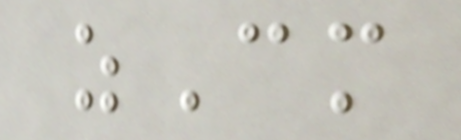zCm
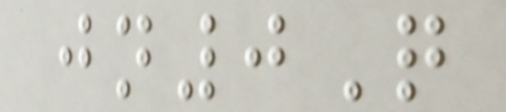jn0Q
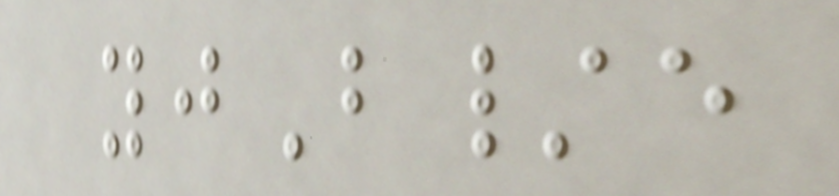yjB/e
